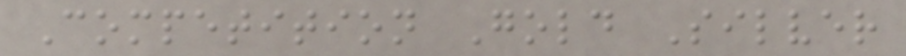Competition Gold Silver
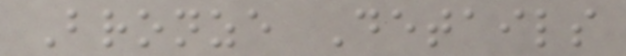Bronze Details
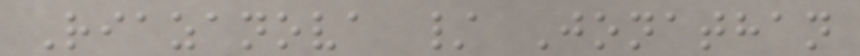Riazanova / Jonathan
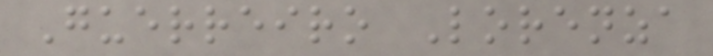Guerreiro Lorenza
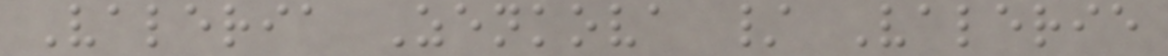Valeria Zenkova / Valerie
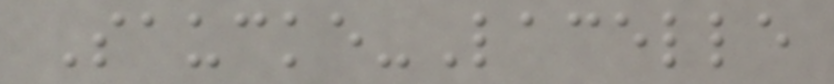Saucke-Lacelle
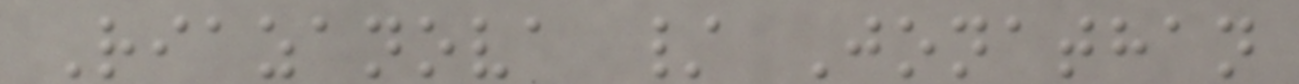Riazanova / Jonathan
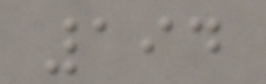194
